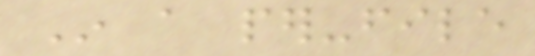In a per-file
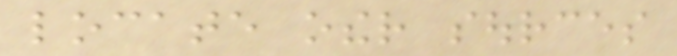locate other sources
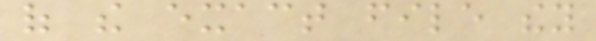of the exact file they
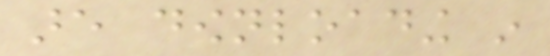are downloading in
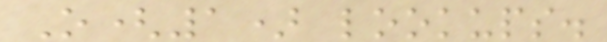O(1) lookups.
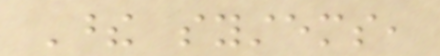These systems,
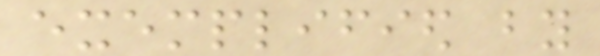exemplified by
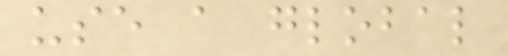use a global
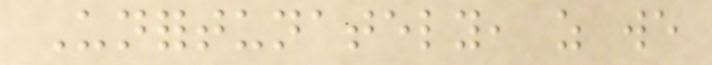Unfortunately, as we
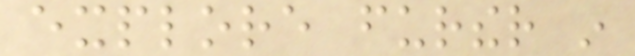explore further in
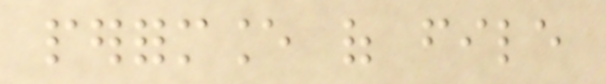performance of file
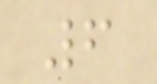6
